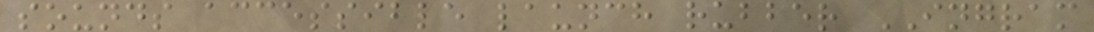sounds accessible launch rubber INGRAM
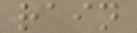rain
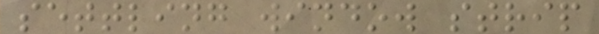settling window strip
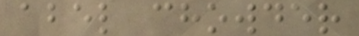abel chowder
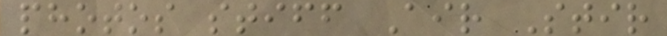photos stiff Air Stir
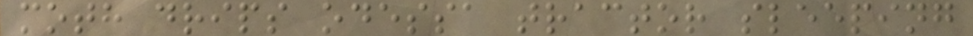moth drips odessa tractor sleeping
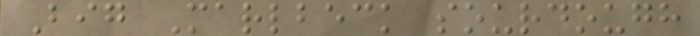Big Marlbeck sourdough
